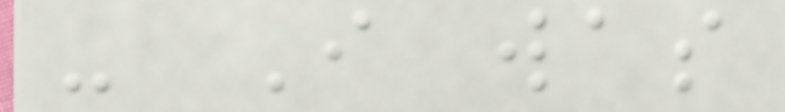- I was
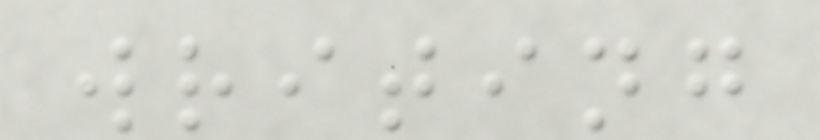writing
